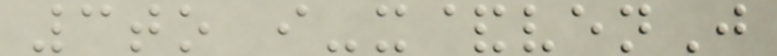3to i-x&venJ
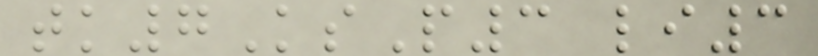tk7KsP3 li3
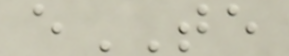eTE
